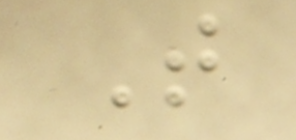T
